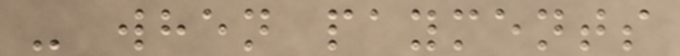- when payments
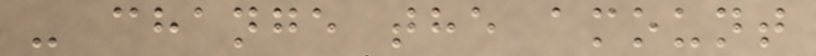- change the amount
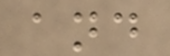and
